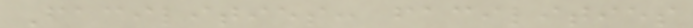Facilities: facilities
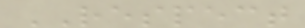RESPECT
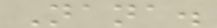Nana.
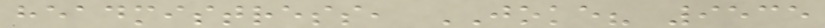headmistress, JOKE? 9535
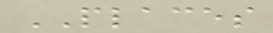PLACES
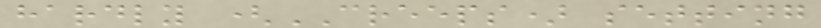hardly (CREEPS) setting
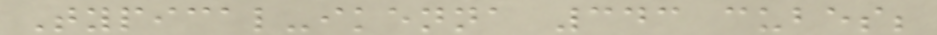Typical-ikenna 343 cubes;
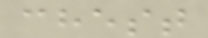chest
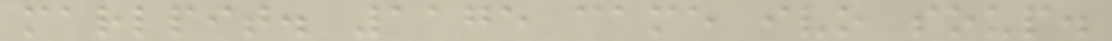marlpit. 1175 came ivo soup.
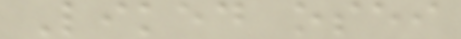Liked osei
